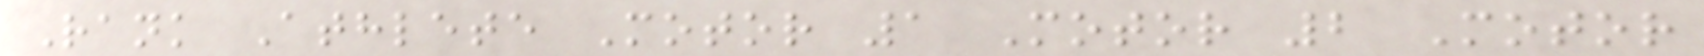Rank Athlete Motor 1 Motor 2 Motor
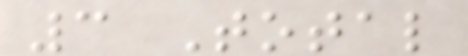3 Total
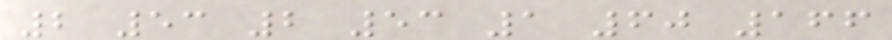2 53 2 53 1 60 166
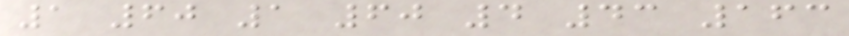1 60 1 60 4 43 163
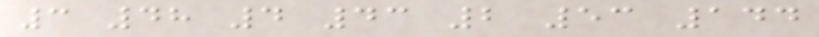3 48 4 43 2 53 144
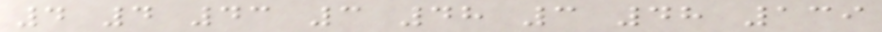4 4 43 3 48 3 48 139
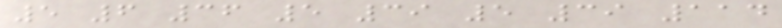5 6 36 5 39 5 39 114
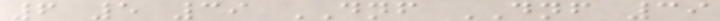6 5 39 DNF DNF 39
